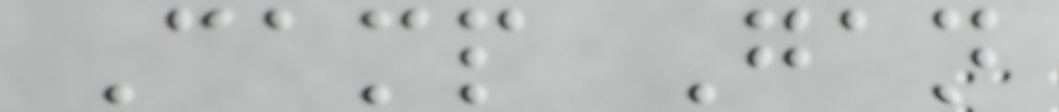Camp Gan
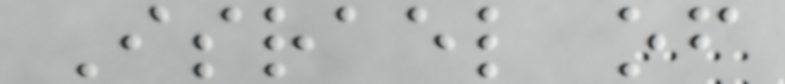Israel of
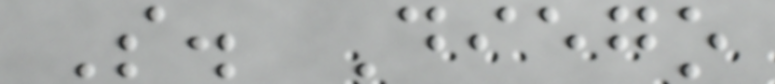S. Diego
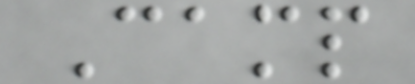Camp
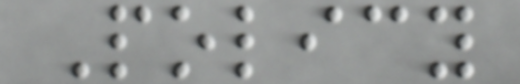Policy
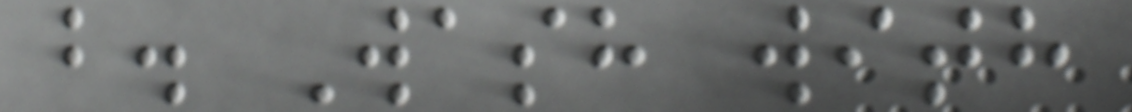b. Wash with
